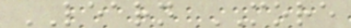LEARN MORE
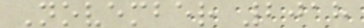November 2018
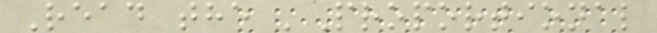Read the 'Proportional
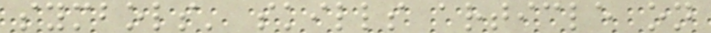symbols' skills article on
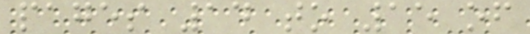pages 14 to 15 of
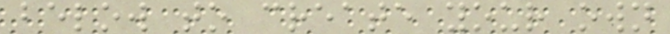below to create your own
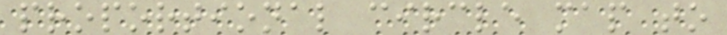proportional circle map to
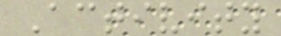Activity
